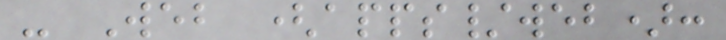- Web (apps/web):
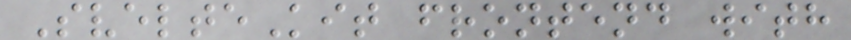SvelteKit frontend with
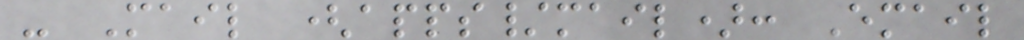- Mail (apps/mail): Email
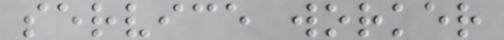service worker
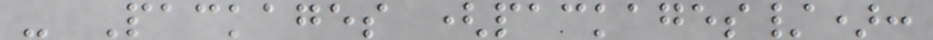- Packages (packages/):
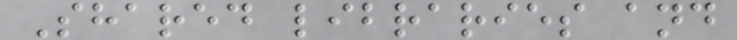Shared libraries and
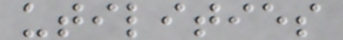utilities
